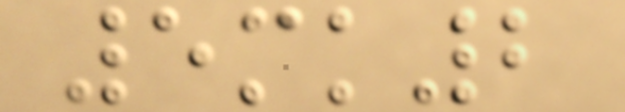5mk2
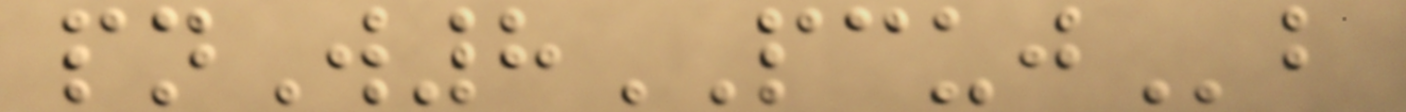pnW8PCUJb
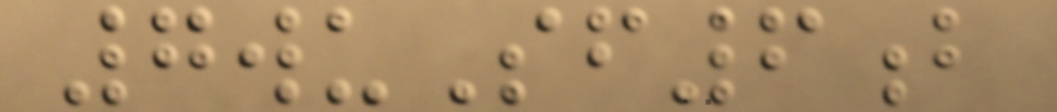7wuSf6b
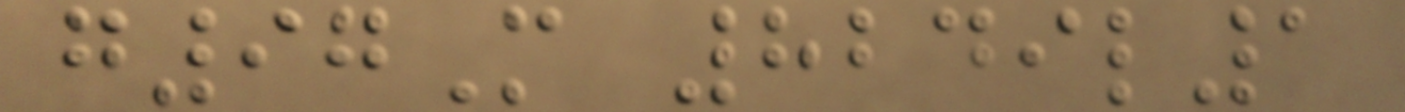g97M 8249l1
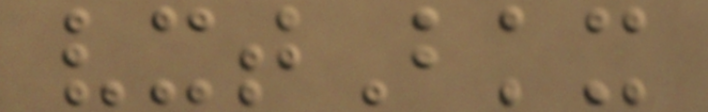vxtBkx
